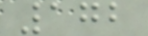172
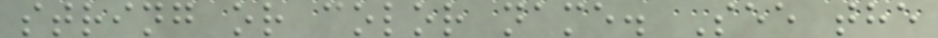string or color name. See the
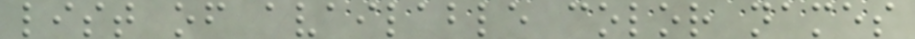list of available color names
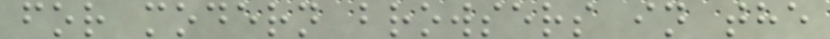for modern browsers in the
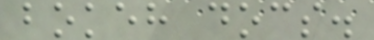bokeh docs.
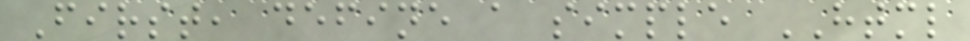First, define a simple HTML
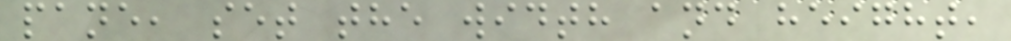pane, set the width and height,
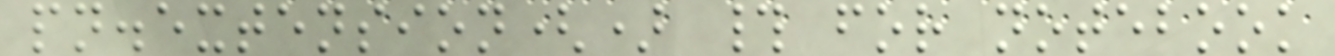pn.extension() # for notebook
